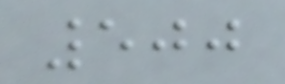500
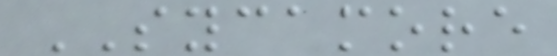SYCAMORE
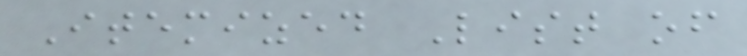Itemized List of
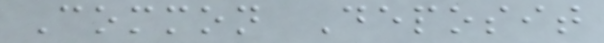Common Deposit
